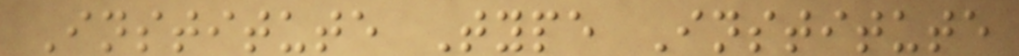Institute Type Institute
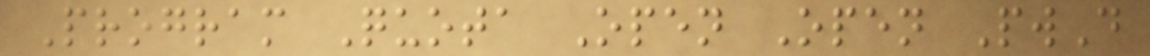Program Quota Open Open PwD
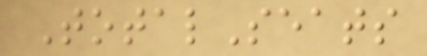TotalSeats
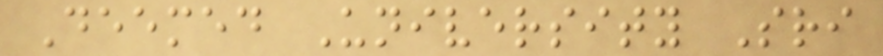Deemed University Sri
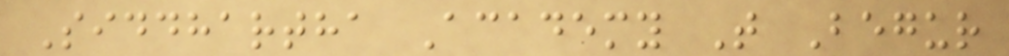Siddhartha Academy T Begur
